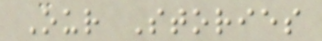Our Stories
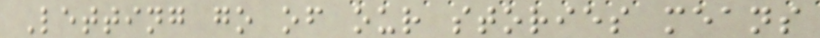Letting go of our stories means
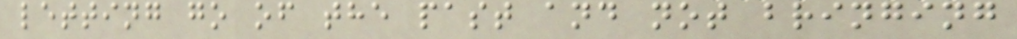letting go of the past and not bringing
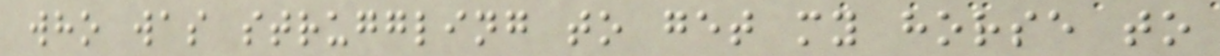who was struggling to get my horse to
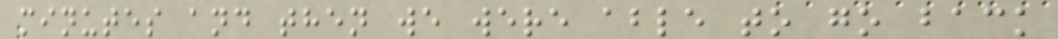minutes and then we were able to go back
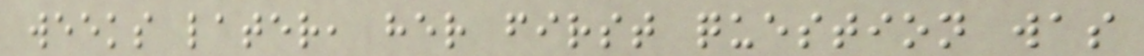weeks later, her first question was
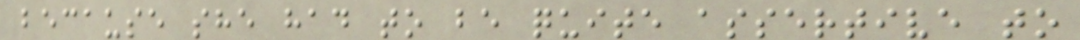because she had to be quite assertive to
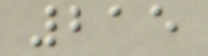215
